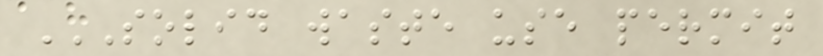SOLID WASTE USE PERMIT
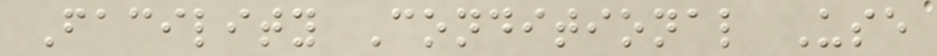Facility Conditional Use
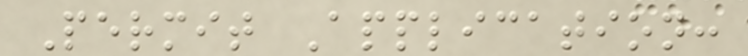Permit Application:
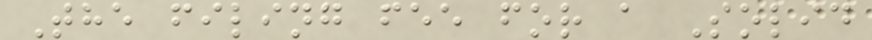The filing fee for a Solid
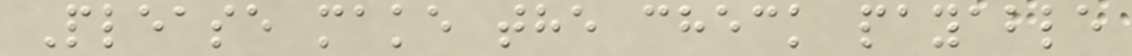Please make the check payable
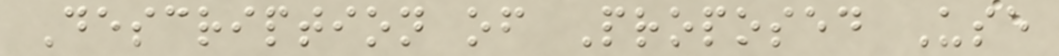Description of Proposed Use
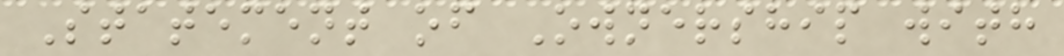Statement of Ownership with
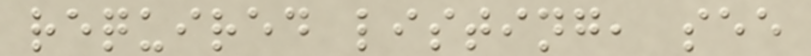required listing, see
